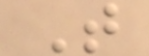T
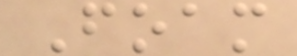Foam
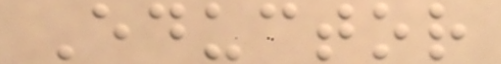Eductor
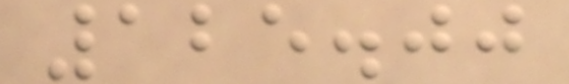125.00
